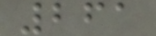261
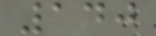140
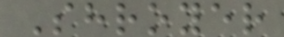Shroyer
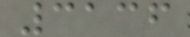3136
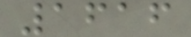1616
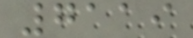7119
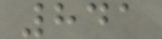841
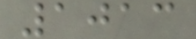1013
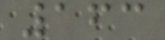163
